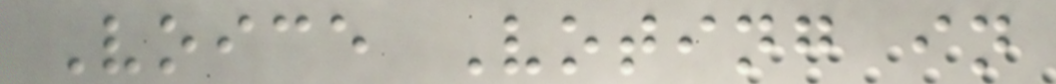Voice Voting in
